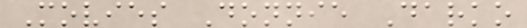Movies Donnie Darko
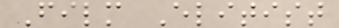Film Elitist
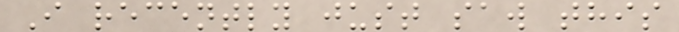I recently just saw this
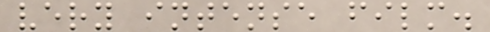very intense film.
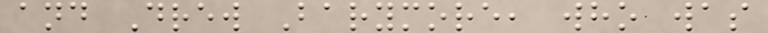and Drew Barymore, who was
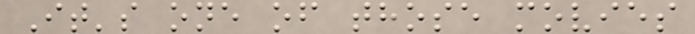It's one of those movies
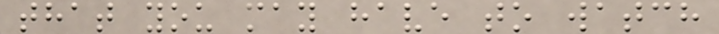that you may have to watch
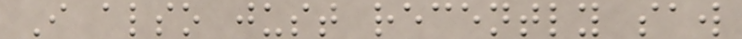I also just recently saw
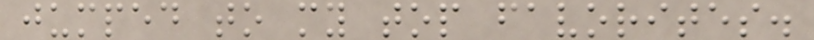jumped to my top favorites.
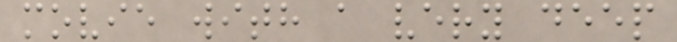movie with a very deep
